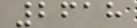2618
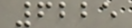6225
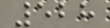528
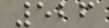526
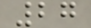27
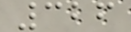326
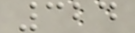324
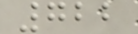722
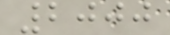2000
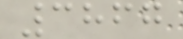3867
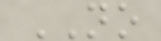NO
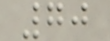70
